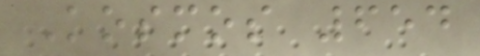Kosmos 654
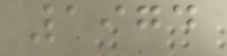1974
